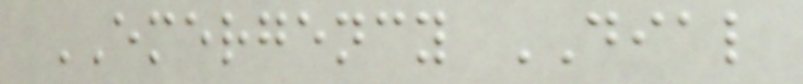EMERGENCY DIAL
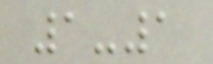1-1
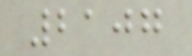2107
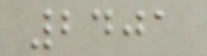2401
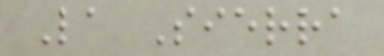La Sierra
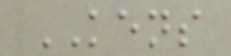KENS
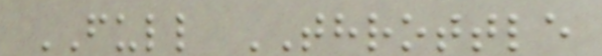FULL THROTTLE
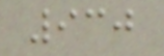930
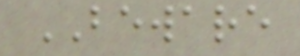BEWARE
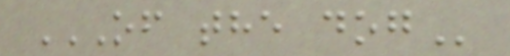OF THE DOG
